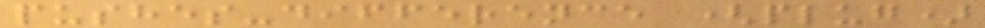pushes-difference (plug)
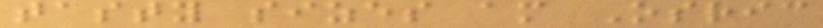tasty sizes am Osric
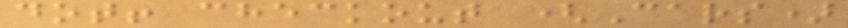dot! checkout (Cars)
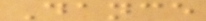Dance
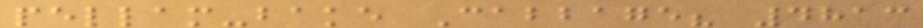pellam-bake Cabbage? 4813
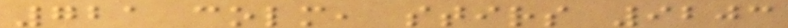721 colm, stirs 9203
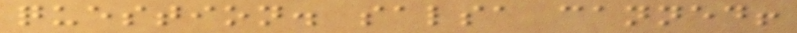question. salsa canned!
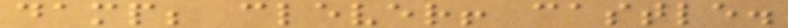damp; clever! castle.
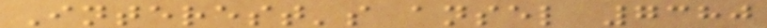Interest's ansel 7380
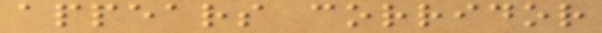appears corridor
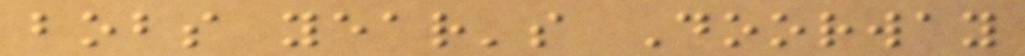bobs year's Doorway
